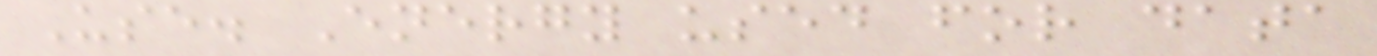Use. Energy used for data
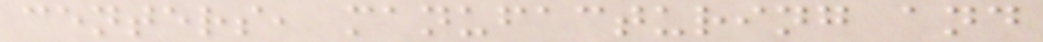centers, manufacturing and
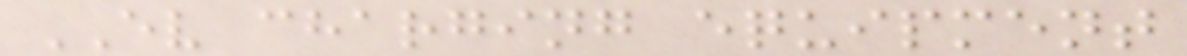EV charging equipment
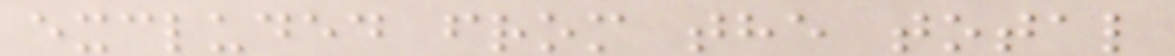excluded from the total
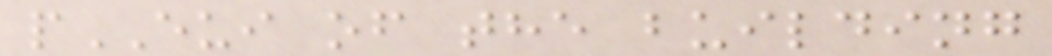pEUI of the building
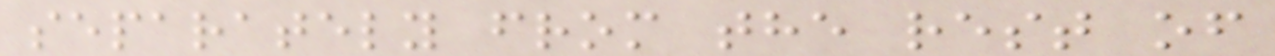separately from the rest of
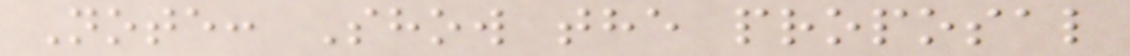Note: Show the proposal
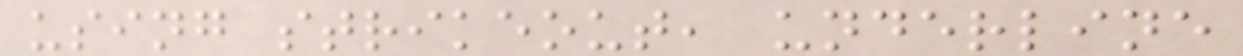using strikeout, underline
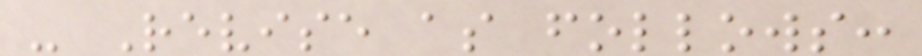- Revise as follows:
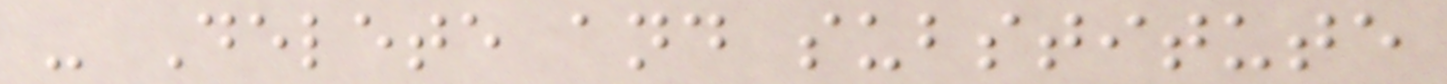- Delete and substitute
